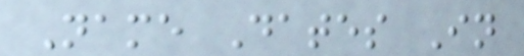Name Dates In
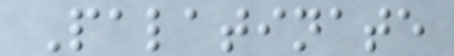Palatinate
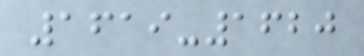1619-1620
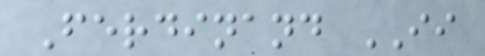Ferdinand II
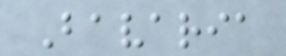Bavaria
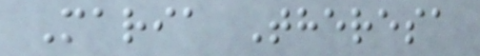Maria Theresa
